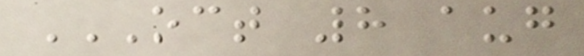OCT 8 AUG
